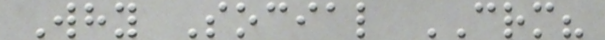Why Social CRM?
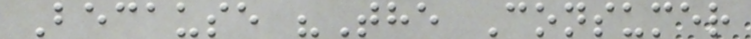Because "The Consumer
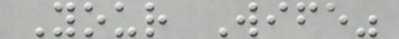Your Wife"
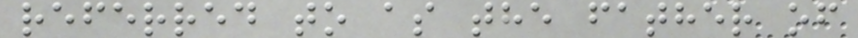referred to as the father of
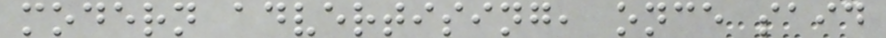modern advertising, once said
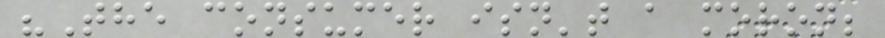"The consumer isn't a moron;
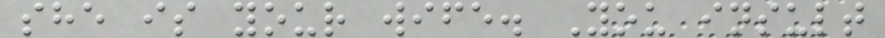she is your wife. You insult
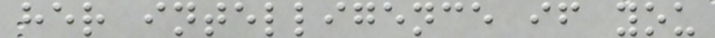her intelligence if you
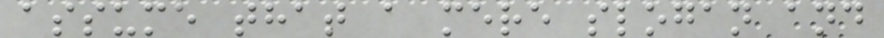assume that a mere slogan and
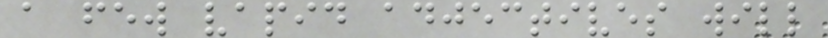a few vapid adjectives will
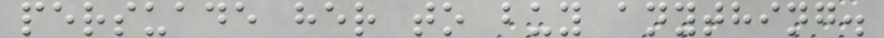persuade her to buy anything.
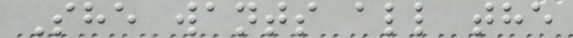She wants all the
